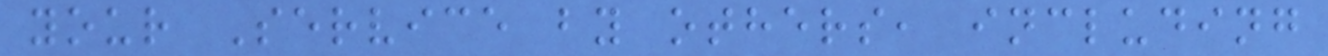your Service by others, including
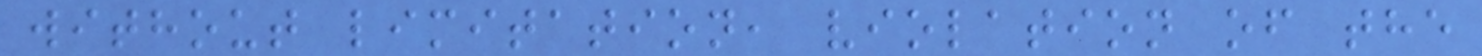without limitation, violation of the
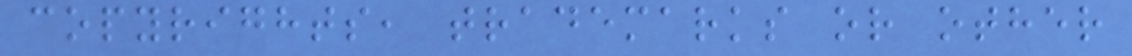copyrights, trademarks or other
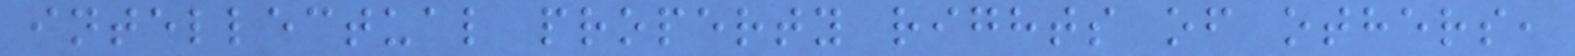intellectual property rights of others,
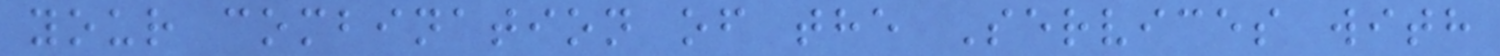your combination of the Services with
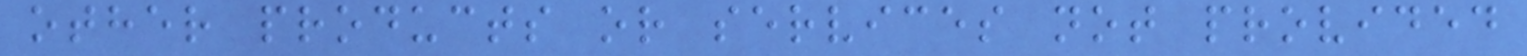other products or services not provided
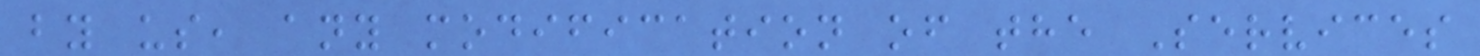by us, any modification of the Services
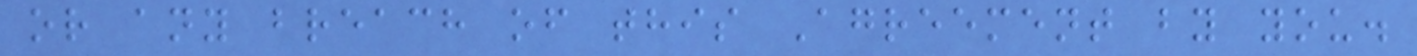or any breach of this Agreement by you.
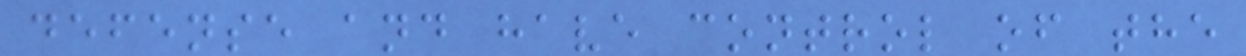defense and have control of the
